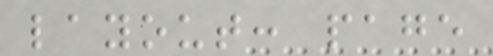layout: page
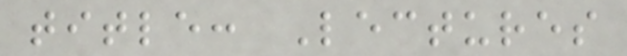title: Lectures
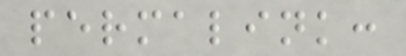permalink:
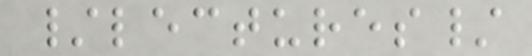/lectures/
